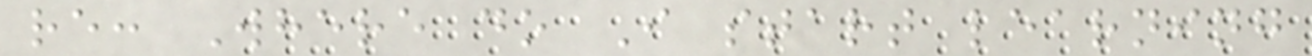re: Where do I start learning
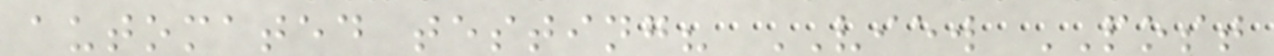automated testing? VIEW POST
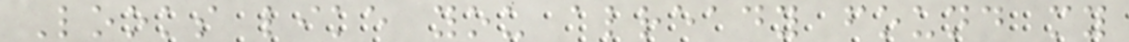Looks like you already found my
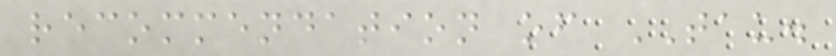recommendation of TAU.
